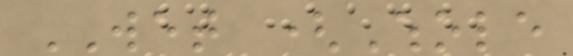WET (Whole
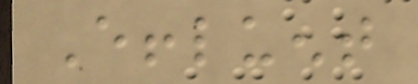Effluent
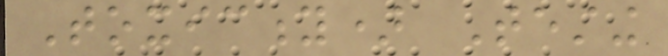Toxicity) Testing
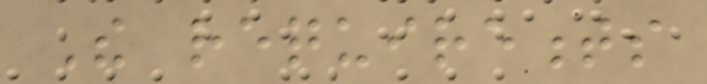The requirements
